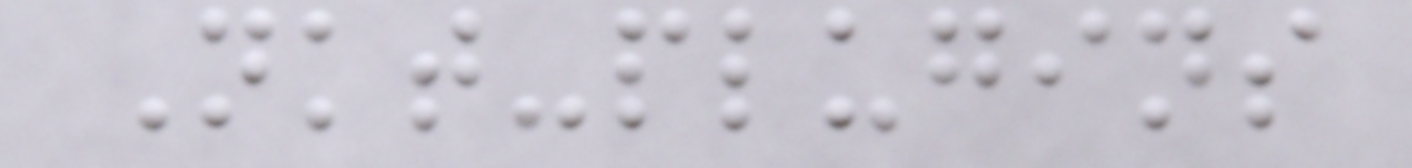Nkt-plugins
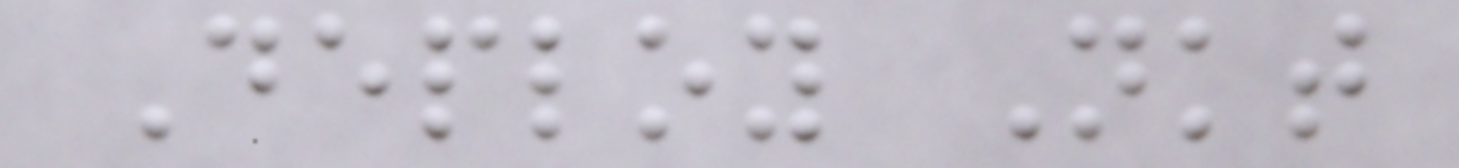Deploy Nkt
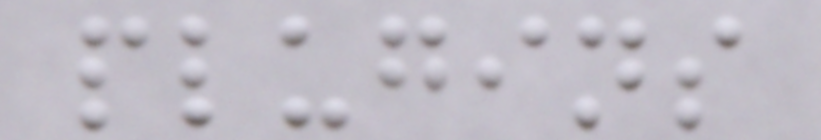plugins
